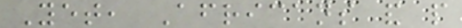Yet, Africans and people
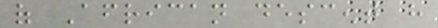of African descent have
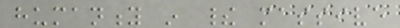humanity in their massive
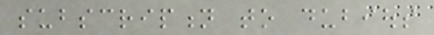subscription to dubious
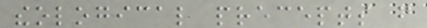theological precepts from
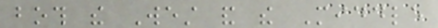both the West and the Middle
